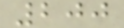200
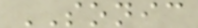SONIC
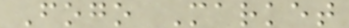Fogo Market
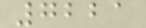7221
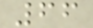66
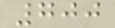700
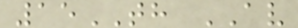15TH AV
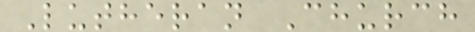Lutheran Church
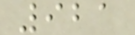921
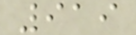919
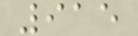915
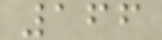166
